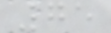75
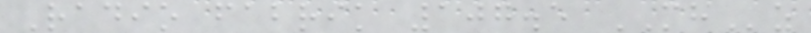Radio fabrik 107.5 MHz
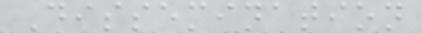Dissemination
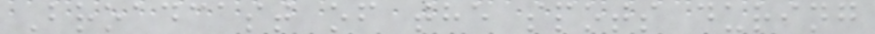Broadcast of the spots during
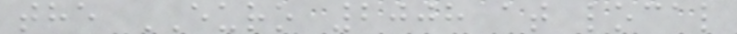the EURO 2008 at local
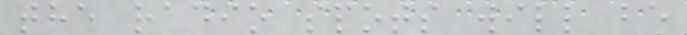the radio spots will be
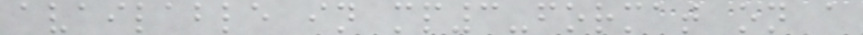available in mp3-format on a
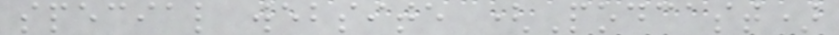special website (Podcast)
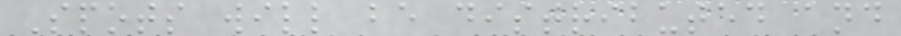Spots will be distributed and
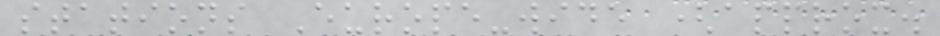stations Europe-wide (approx.
